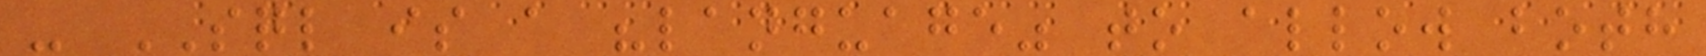- SQL is a "language" to allow both
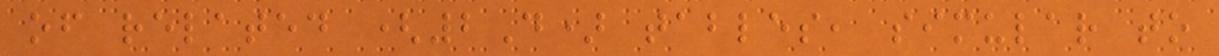of related (2D) tables, simular to
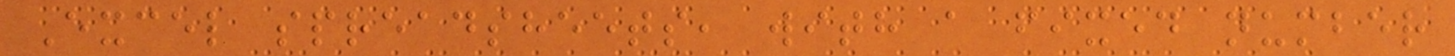Excel spreadsheets, with a fixed number
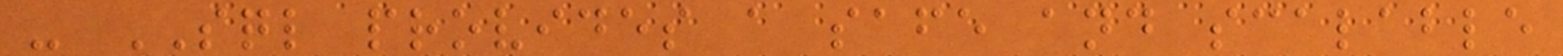- SQL provides a safe and scalable
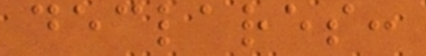declares:
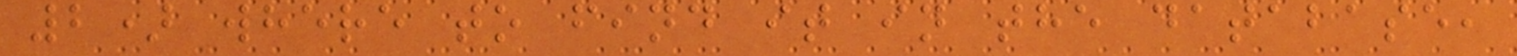2) where to find it in the database,
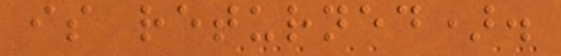is returned).
